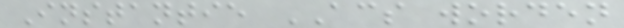Instantie ACS worden
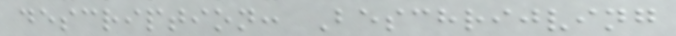description: Beschrijving
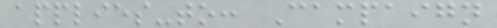applies-to: Campaign
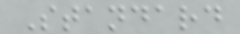Standard
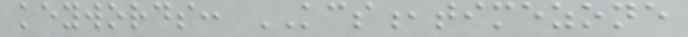keywords: KCS,timezone
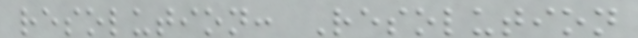resolution: Resolution
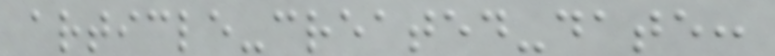article-created-date:
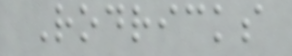Rodricks
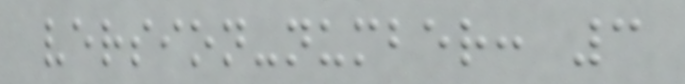version-number: 3
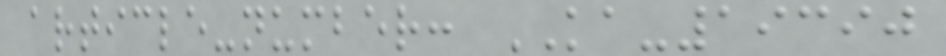article-number: KA-19390
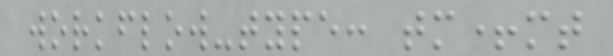workflow-type: tm+mt
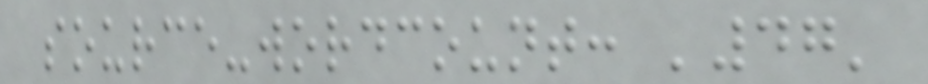source-wordcount: '47'
